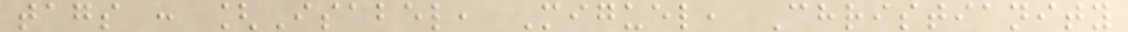tags : [Isabel, Miguel, Christianity
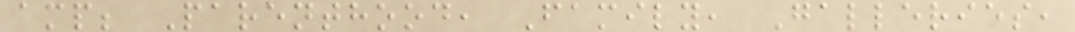amp; Parenthood, Family, Galleries,
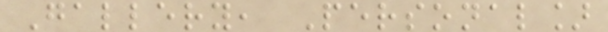Gallery, Personal]
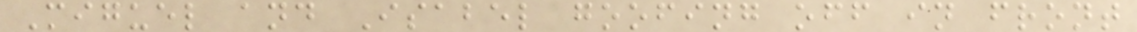Miguel and Isabel goofing off in front
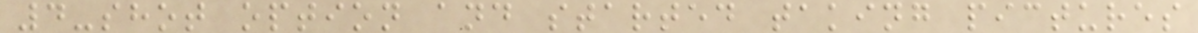4-shot option and started taking pictures
